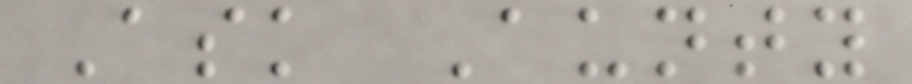Ask Aunty
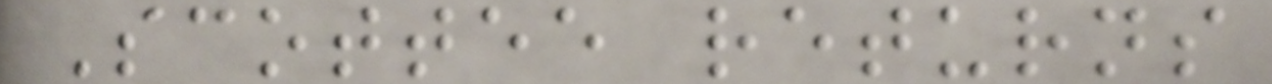Scottee returns
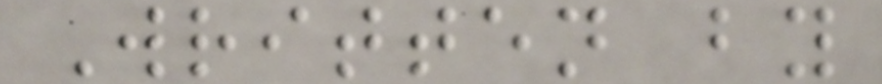Written by
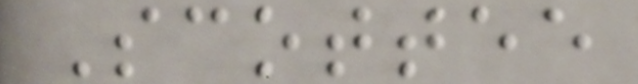Scottee
